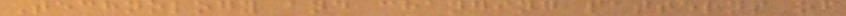Technology and changing patterns of
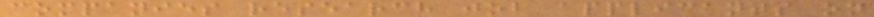companies research job applicants on
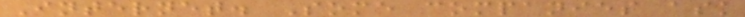Internet. Some companies ask
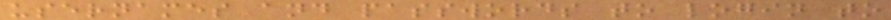usernames and passwords to login to
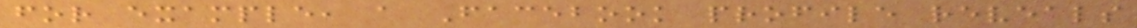for example, a Facebook profile reveals
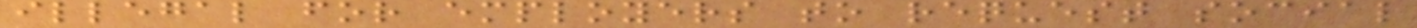illegal for employers to request social
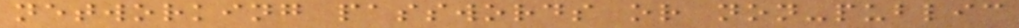networking passwords or non-public
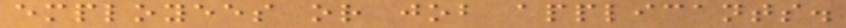employees or job applicants.
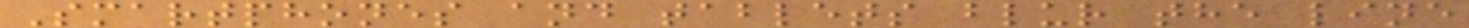Smartphones and tablets blur the line
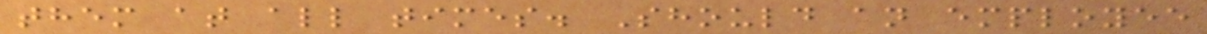them at all times. Should an employee
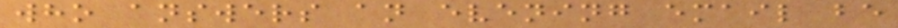who answers an evening email be
